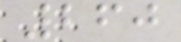260
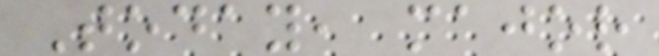Today, major
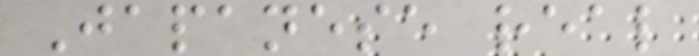Japanese real
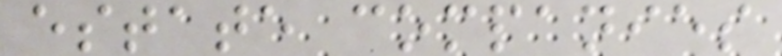estate companies
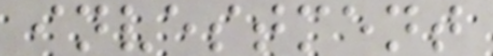investment
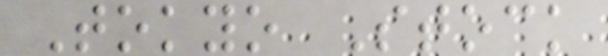Tokyo Stock
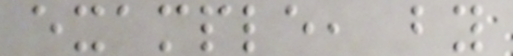example, by
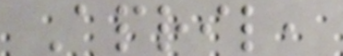April,
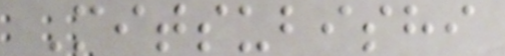Mitsubishi
